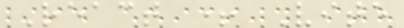React + Vite
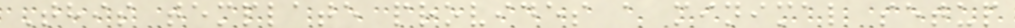This template provides a minimal setup
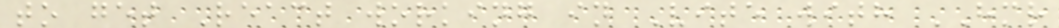to get React working in Vite with HMR
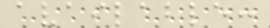available:
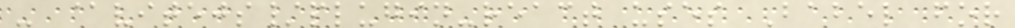- @vitejs/plugin-react uses Babel for
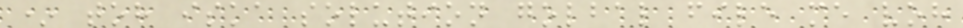* toh iska solution golbal file me voh
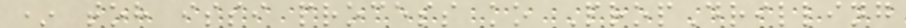* toh issi process ko PropDrilling
